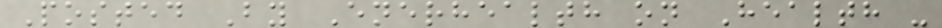Posted By Enerhealth on Health -
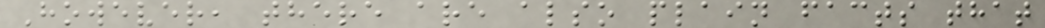However, there are also plain facts that
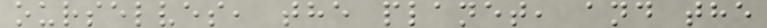ourselves, the planet, and the
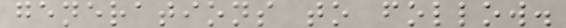generations to follow.
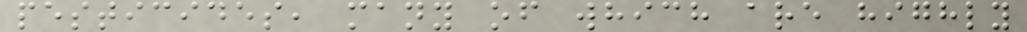pesticides, many of which are highly
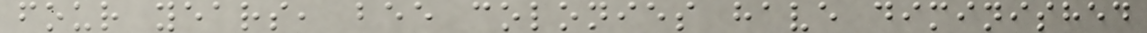four years, bee colonies have diminished
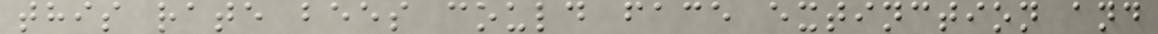this rate bees could face extinction and
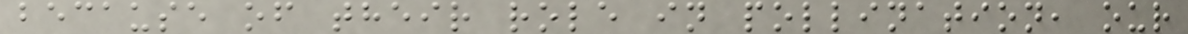because of their role in pollination, our
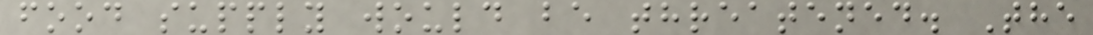food supply would be threatened. The
